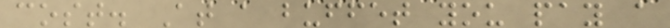cost. At a buffet you pay a
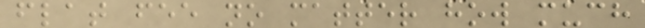flat fee no matter how much
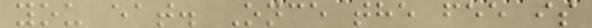you eat. Once the fee is
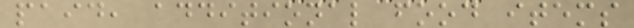paid, additional food items
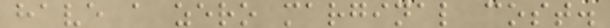have a zero marginal cost.
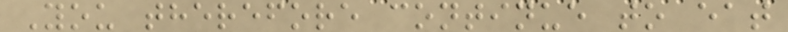You therefore continue to eat
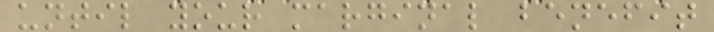until your marginal benefit
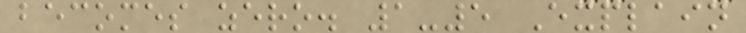becomes zero. 1-5 Explain
